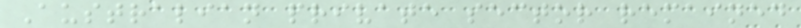Australian private sector remained
